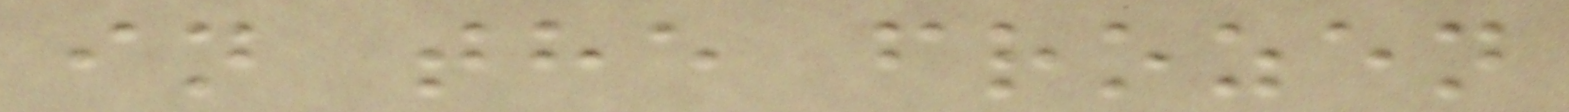in the frozen
